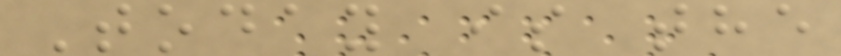Today is the
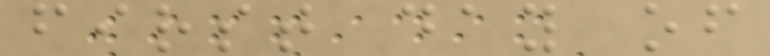first day of
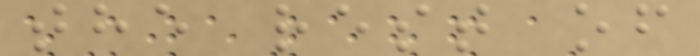the rest of
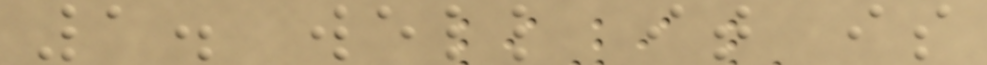1. well it is
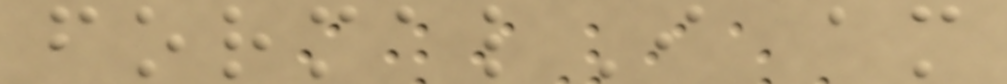formalI am
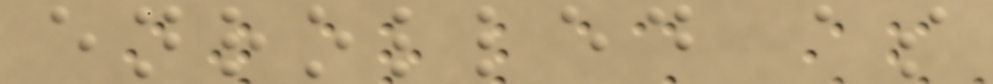enrolled as
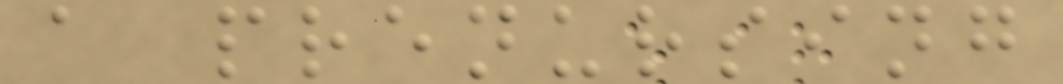a prenursing
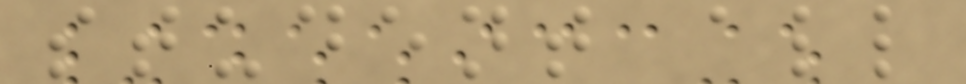student all
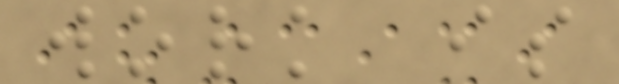work is
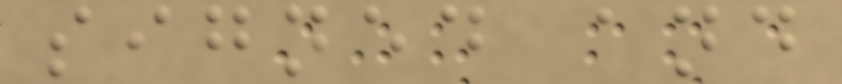signed and
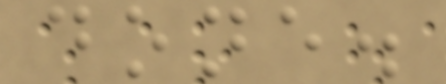done.
